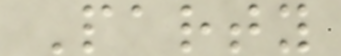Party
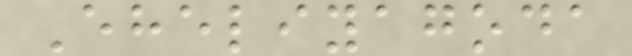Eheliyagoda
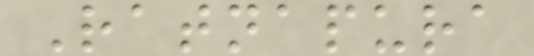Ratnapura
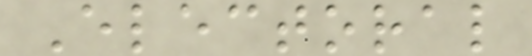Electoral
